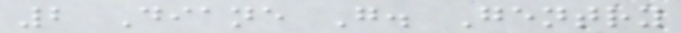2 Diane G. Gentry
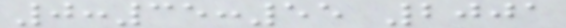0:35:55 2001
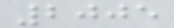2005
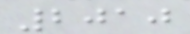2010
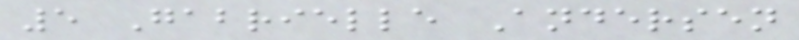5 Gabrielle Andersen
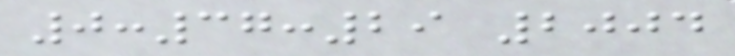0:37:29 2004
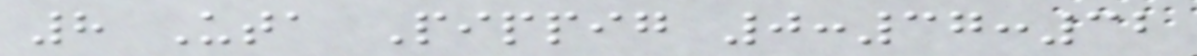8 Uta Pippig 0:37:32
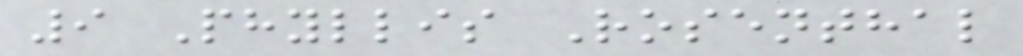9 Phyllis Rosenthal
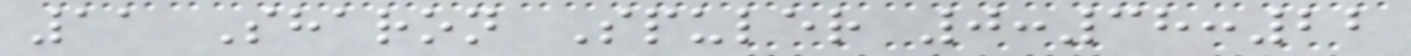11 Sharon Spuler 0:38:22
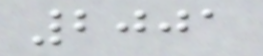2001
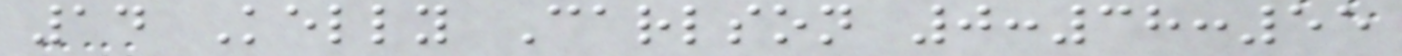14 Kelly Carlson 0:38:55
